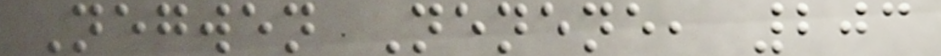Negwen Nenene, 203
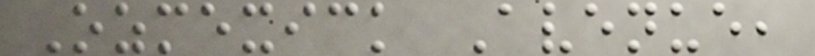Ozmexick Avenue,
